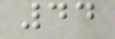44
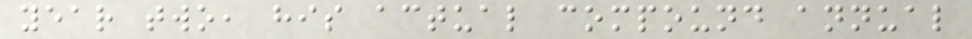year two, his actual compound annual
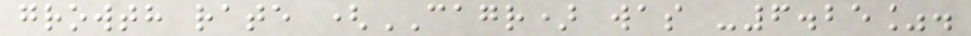growth rate (CAGR) was -6.25%.
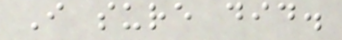I sure did.
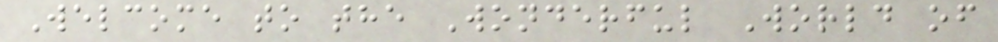Welcome to the Wonderful World of
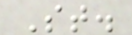St.
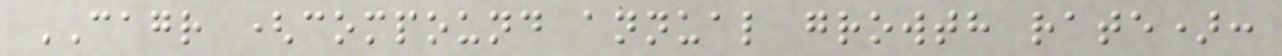CAGR (compound annual growth rate):
